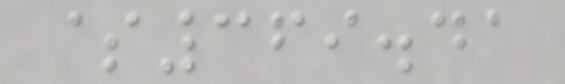$369.41
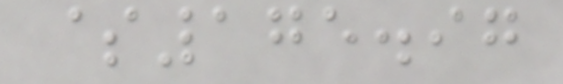$175.97
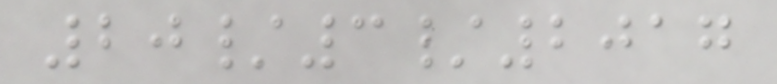20/3/2017
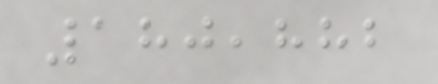180,882
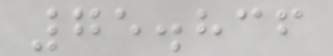75.836
